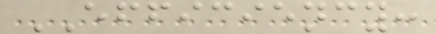EFFICIENCY:
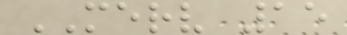MERV 15
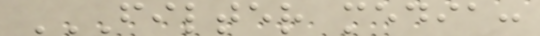FILTER MEDIA:
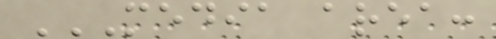MEDIA AREA:
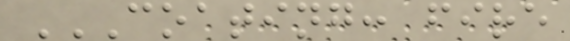COATING: FIRE
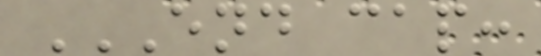END CAP:
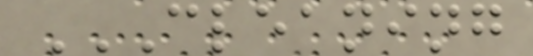CLEANING
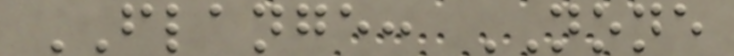FLANGE: NONE
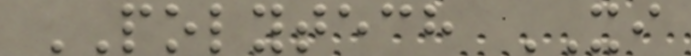POLYTECH XI
